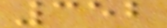352
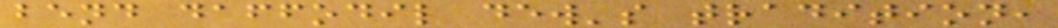bend daffodil dew's tradition,
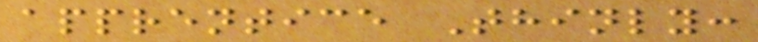apprentice Thinly:
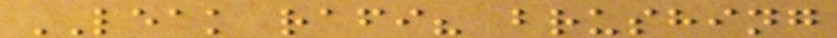LEAK rafi? brushing
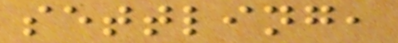settling,
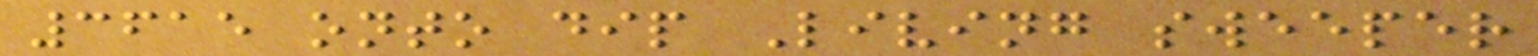3615 onto dip Living sweeper
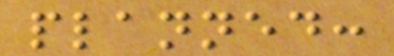planned:
